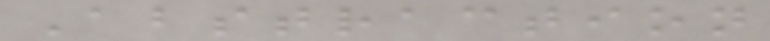Abstraction
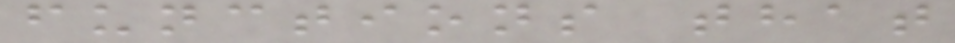functions that
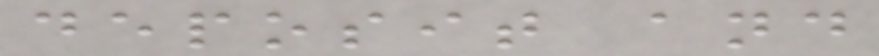deposit and
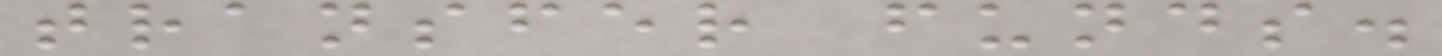transfer funds.
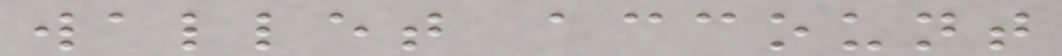wallet account
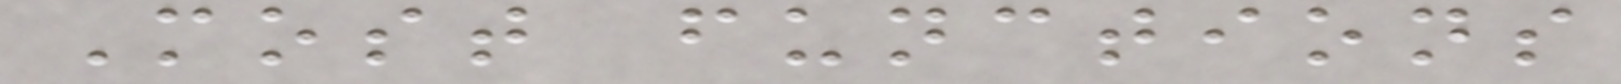Most functions
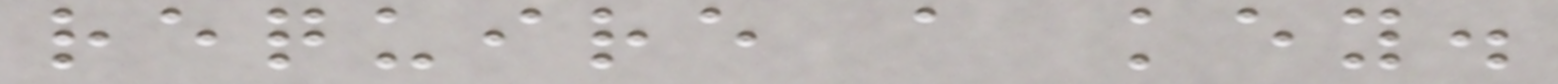require a key.
